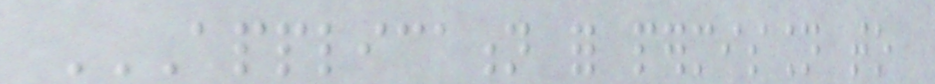APPLICATION FOR PERMISSION TO
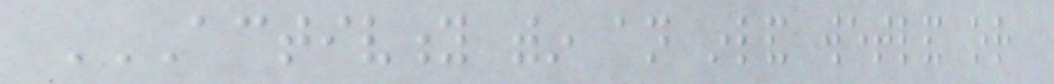ACTIVITY WITHIN AN INLAND WETLAND OR
